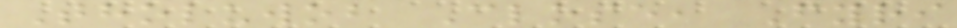Tholuwob Close, Fyri
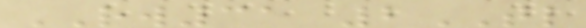RW31 2TL
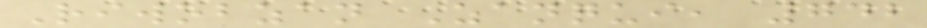Riwobzan Zanqui, 742
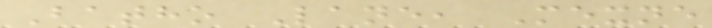Batho Lane, Mexne
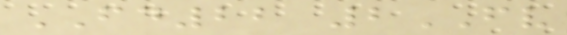FD22 2FV
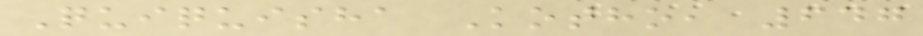Quiquisha Kotho, 647
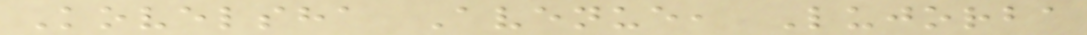Kovelsha Avenue, Lujorba
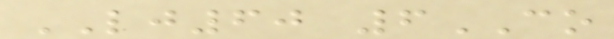LJ60 6CO
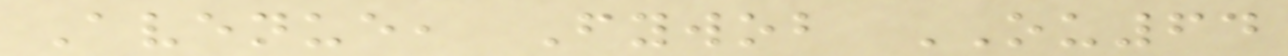Avenue, Fywob OU64
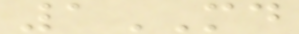1MD
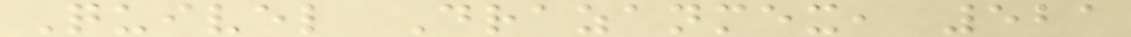Quivel Drazanmex, 521
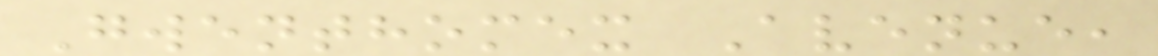Gwenthomex Avenue,
